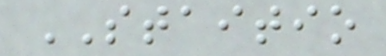STAITIO
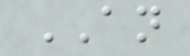AN
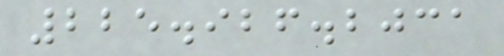225.926.2031
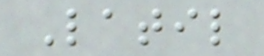Latil
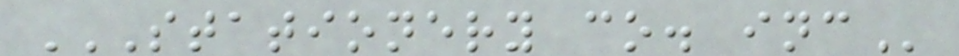STATIONERY CO. INC
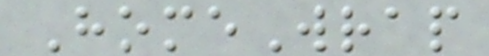HomeWrap
